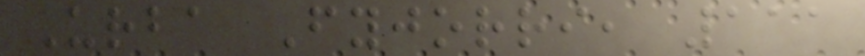Urba Fyjorri, 111
